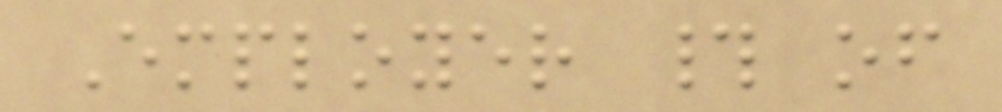Employer # of
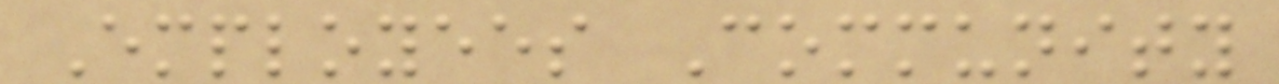Employees Community
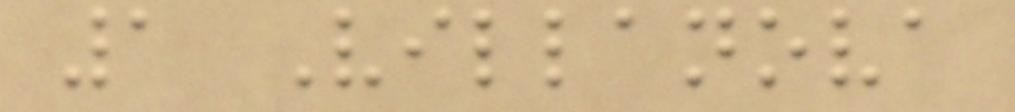1 Villanova
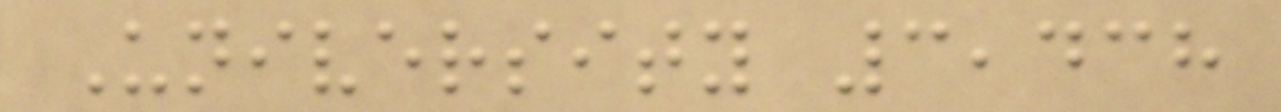University 3,438
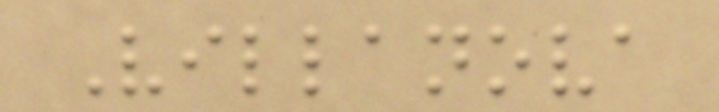Villanova
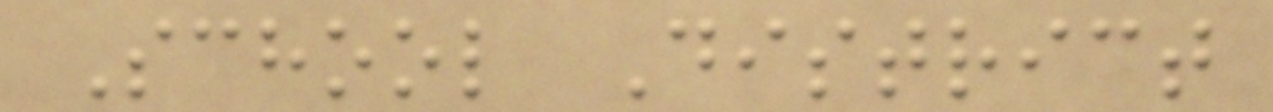School District
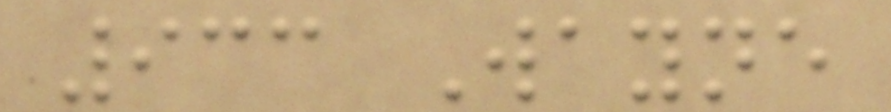933 Wayne
